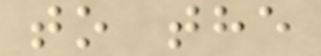to the
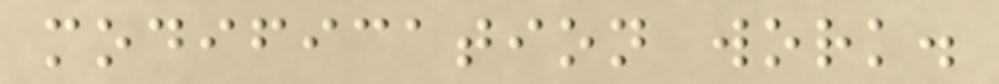modification work.
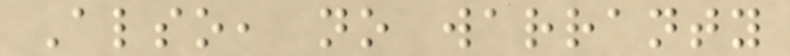Also, no warranty
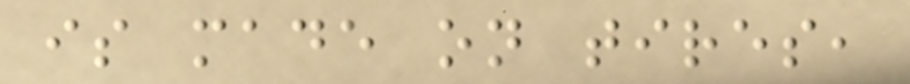is made on tires,
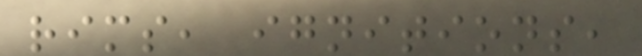rims, ignitions,
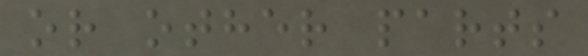or other parts
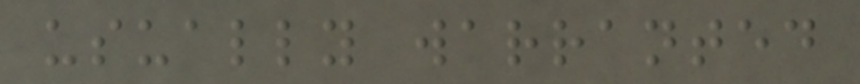usually warranted
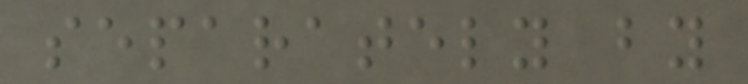separately by
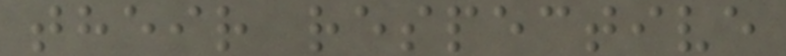their respective
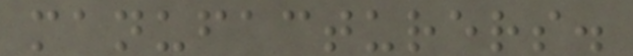manufacturers.
